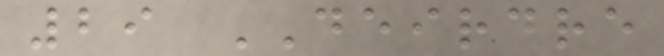29 DEIRDRE
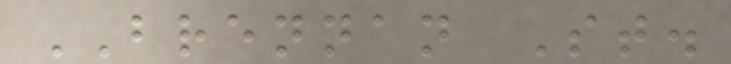BRENNAN St.
